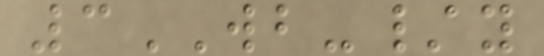3WB-/y
